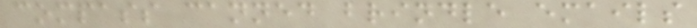compass canned brindle emails
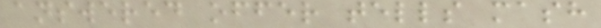answered offer tells mash
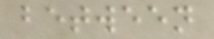between
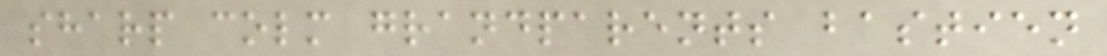sharp colm grandparents bastien
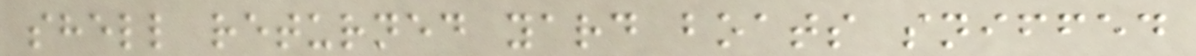shell returned yard boats sniffed
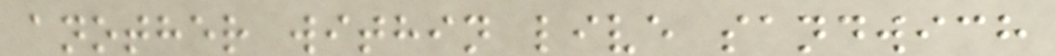another within live sandwich
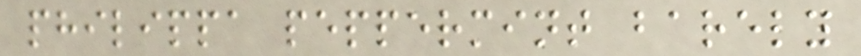philippa peppermint barely
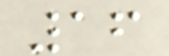16
